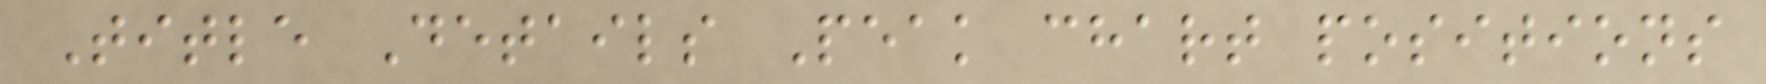Title Details Peak chart positions
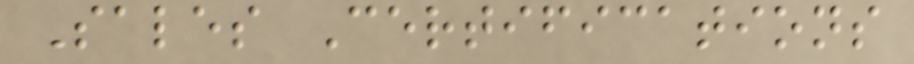Sales Certifications
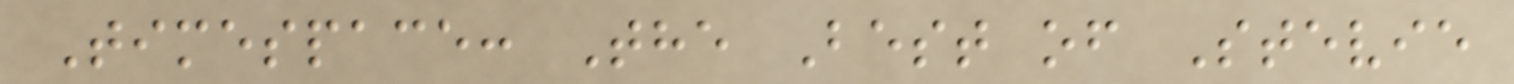Timespace: The Best of Stevie
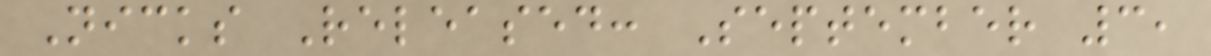Nicks Released: September 3,
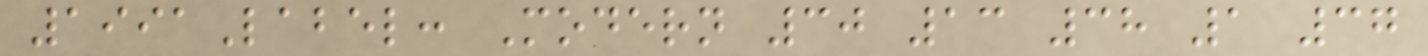1991Label: Modern 30 13 38 1 37
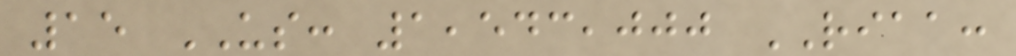15 US: 1,543,000 RIAA:
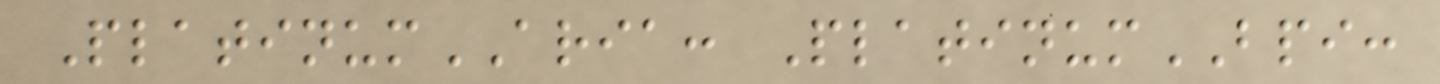PlatinumARIA: PlatinumBPI:
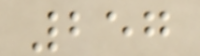257
